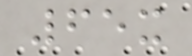65x
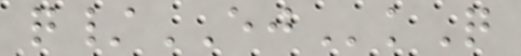q/EJkQ
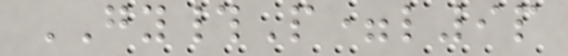GY#P=l9p
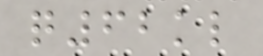q62kl
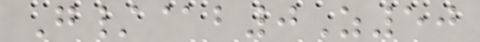G/@b0Z50
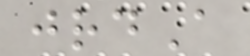jrdA
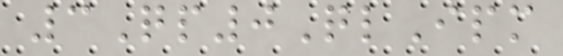3Qp0QlIpm
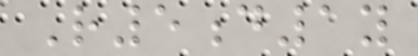R5d1y
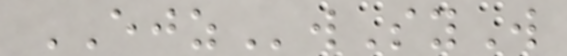EJZwSyW
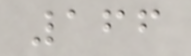166
